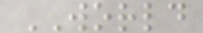WORLD
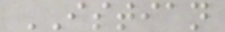ISTIAN
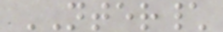NTER\
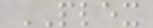PLEX
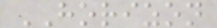HORIZON
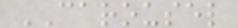CAROUSEL
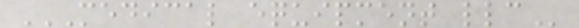MEDICAL EQUIPMENT LLC
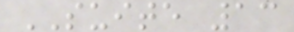SUITE 13
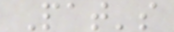Pat's
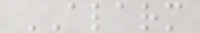ALARM
